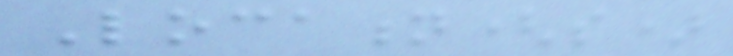Location(s)
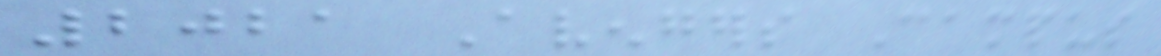2021 Avengers Campus
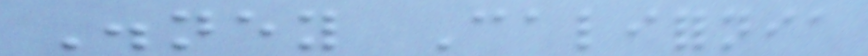Disney California
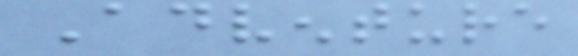Adventure
